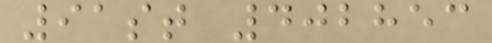91st 402853
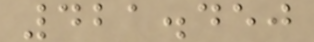421.450
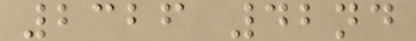2326 42nd
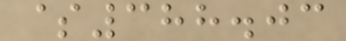$388.03
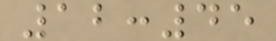12:45
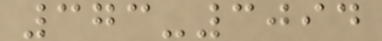373-3094
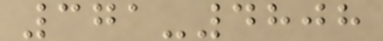371-4808
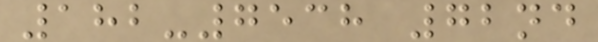182-7538 72nd
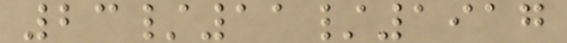23/11/1917
